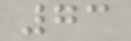73
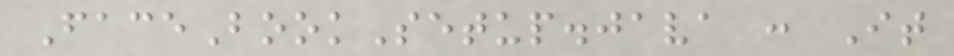FaceBookSetup.java : It
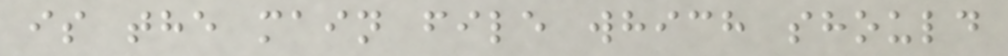is the main file which should
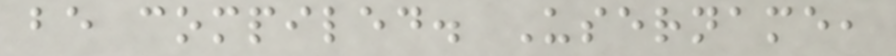be compiled. Username,
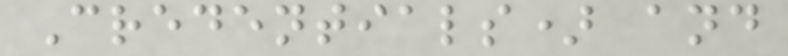Credentials) and
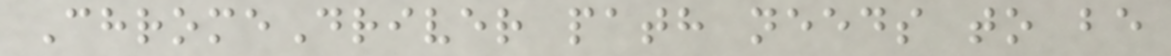ChromeDriver path needs to be
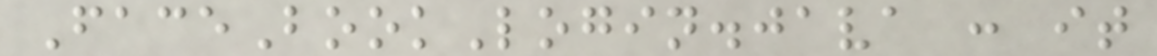FaceBookLogin.java : it
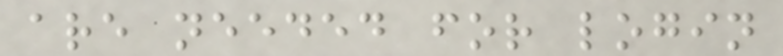are needed for login
